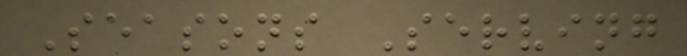Seasons Serving
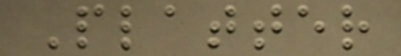Platter
